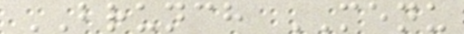BRUNCH MENU
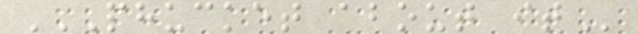PHUCKET ABOUT IT
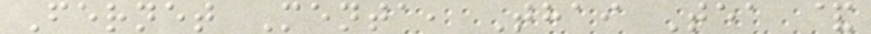Fernet Menta, Thai Tea &
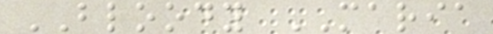BLOODY MARIA
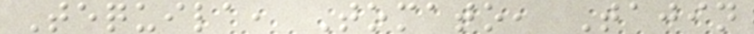Tequila, Tomato, Tajin
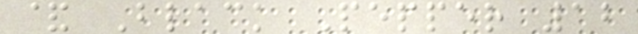& Black Pepper 12
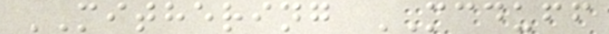MITHERING MCDUFF
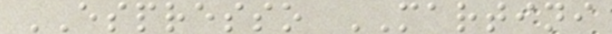ESPRESSO MARTINI
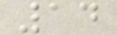14
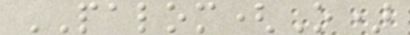PALOM(O)
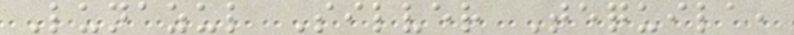Lunazul Silver Tequila,
